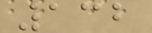132
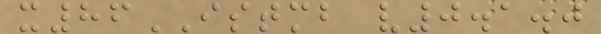x86ISTMB v0.1.0
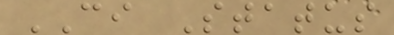CI Status
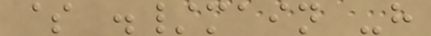$ ./main -h
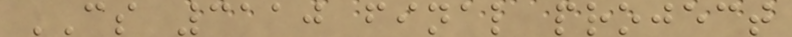CS 3110 final project
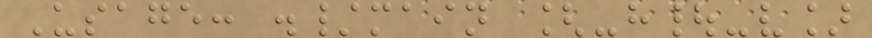Usage: ./main [-h|-v]
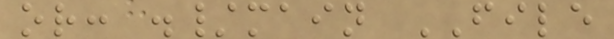or: ./main FILE
